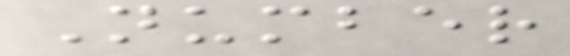Number
